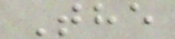The
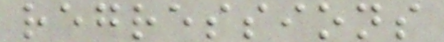regressions
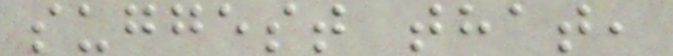suggest that,
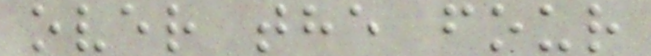over the four
